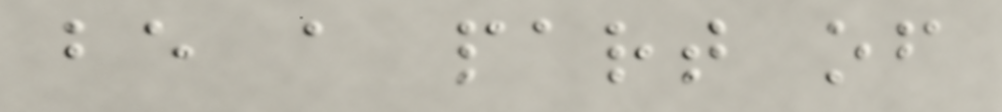be a part of
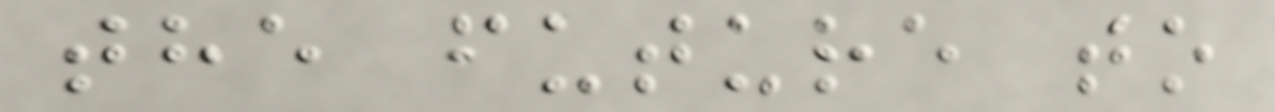the future to
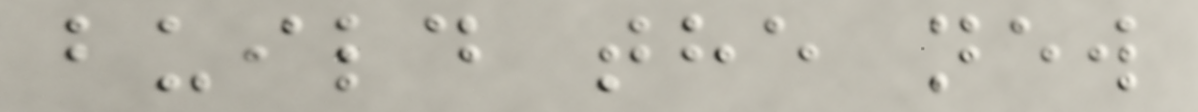build the new
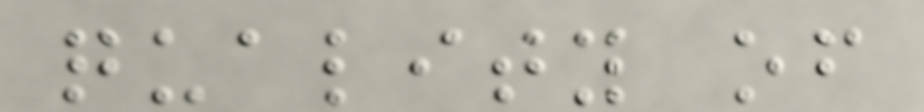quality of
